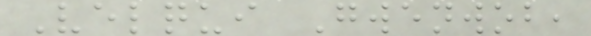Velqui Gwenwob,
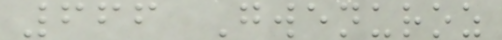666 Gwenuroz
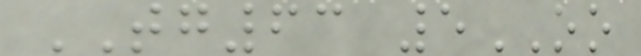TG63 5OO
